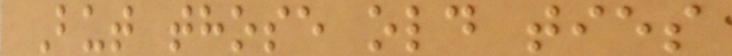But those old ties
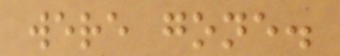were gone.
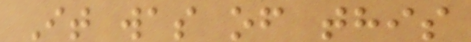It was of this
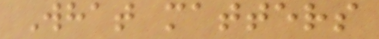What matters
